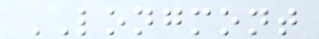LONGMONT
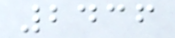2436
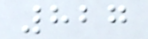827
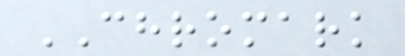CHROMARK
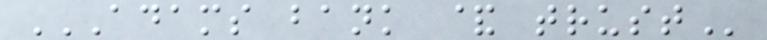ADAMS BANK & TRUST
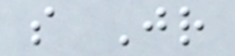s Jr
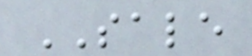SALE
